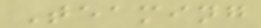Teaming
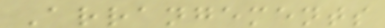Arrangements
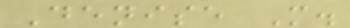Denise M.
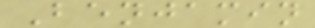Benjamin
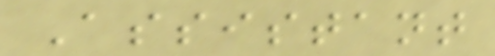Assistant
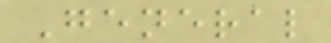General
